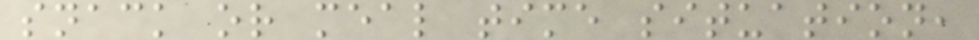snack or meal time situation,
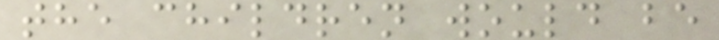the children would be
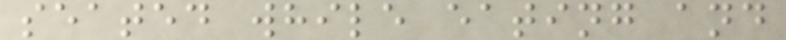seated while eating and
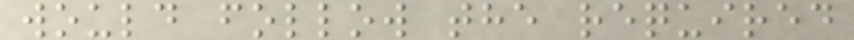would follow the required
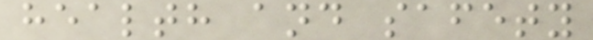health and safety
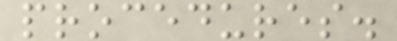procedures.
